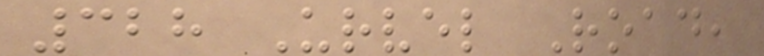328 Urvel Road,
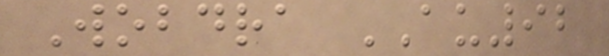Wobdra AU92
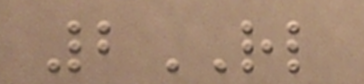2RL
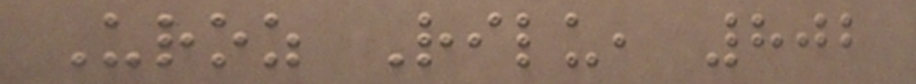Uroz Rilu, 802
